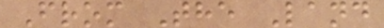From The Land
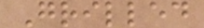Grilled
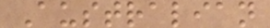Australian
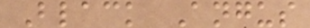Black Angus
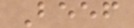Beef
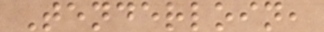Tenderloin,
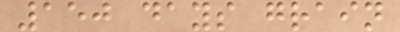150 days grain
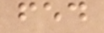fed
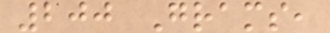200 Grams,
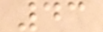43
